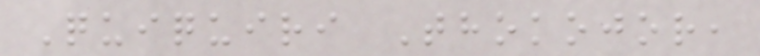Quiquiri Thokojor,
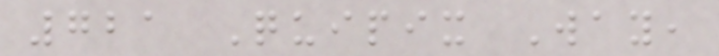721 Quipix Way,
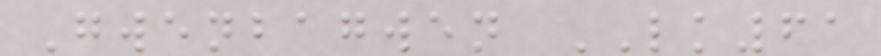Gwenbagwen LK61
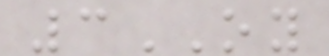3OY
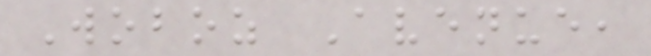Woboz Avenue,
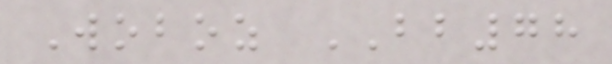Woboz BB78
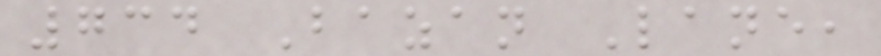734 Bazan Lane,
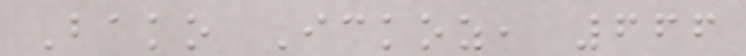Bako Ickoz, 666
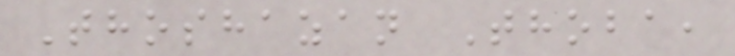Thoshazan Thoba,
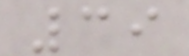39
